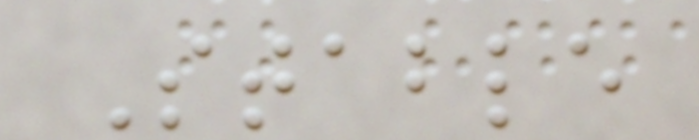Stable
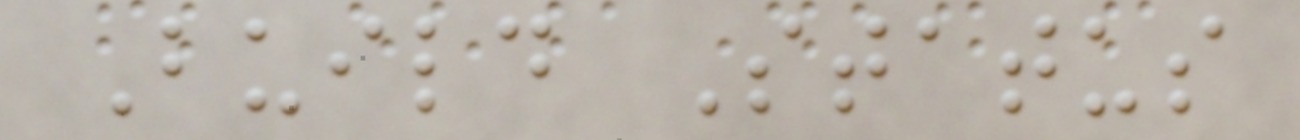Build Status
